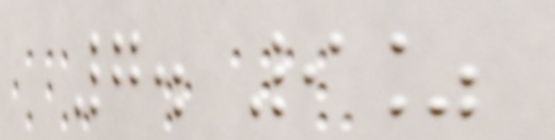7. 9%
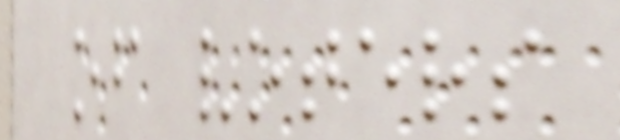of voters
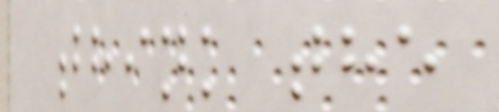think the
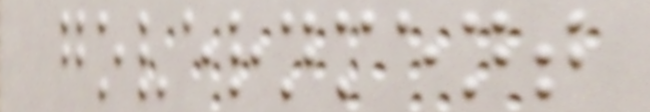government
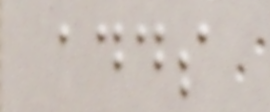adds
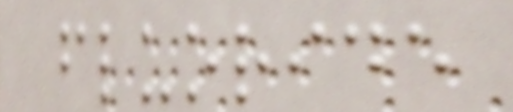fluoride
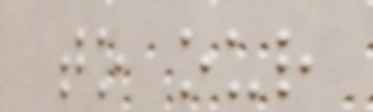to our
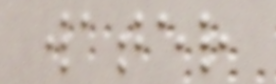water
